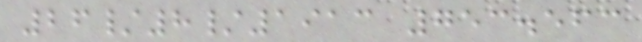26/8/1913 753.563
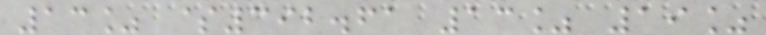13% $392.61 13% 19%
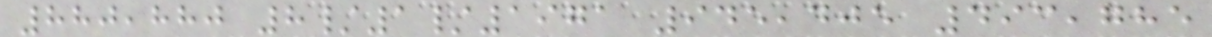880,880 8/1/1971 945,405 493,785
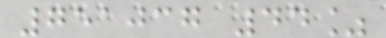751037 44%
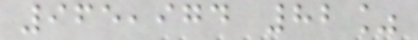965,974 82%
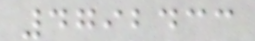4792433
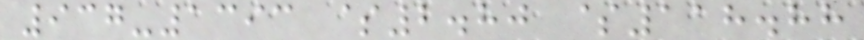937-1393 $2.80 $118.88
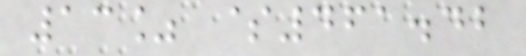13% $461.42
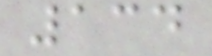134
